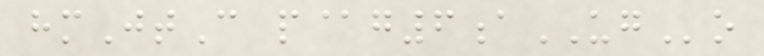hmJtC p@g6aUGo
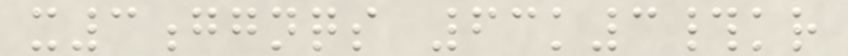x3ggnqs 63k3#kr
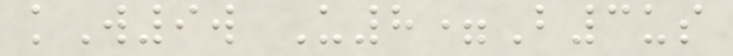kW9w U8=B3us
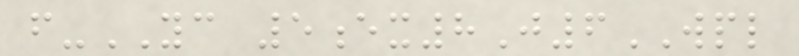f-YC 5ex8J6WPL
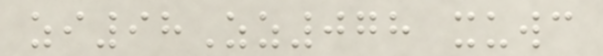zi98Zz078 xuwc
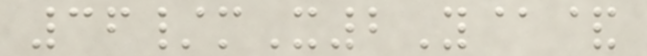36/mX2Y@&
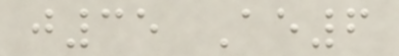j35 Ae6
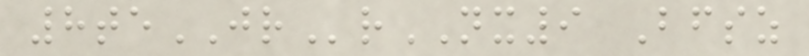8teJRrNX9 Bfsz
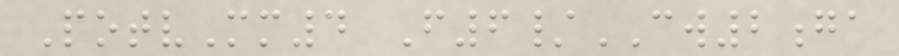PotvMm4 F6/CW2ga
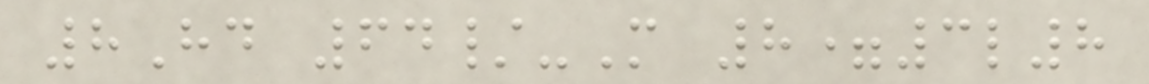8Hd 64/-M 8=3l8
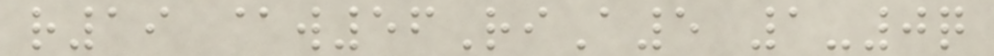r19 @w56RiA5 1-0q
